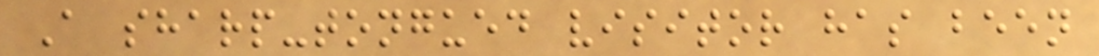A sharp-tongued visitor has been
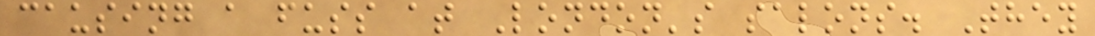causing a fuss at London's salons. They
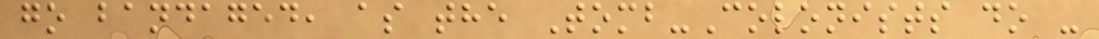go bandaged, as the Tomb-Colonists do -
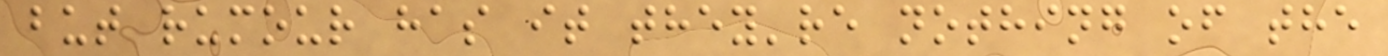but rumour has it they're nothing of the
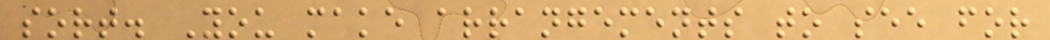sort. You make arrangements to see for
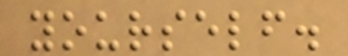yourself.
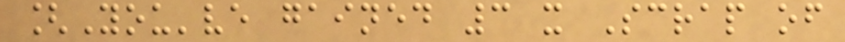[You've gained 3 x Scrap of
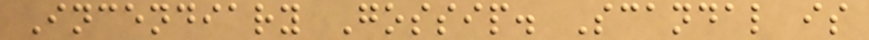Incendiary Gossip. Scandal is
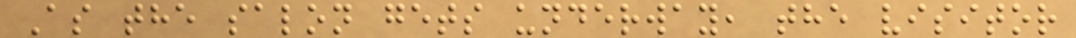As the salon gets underway, the visitor
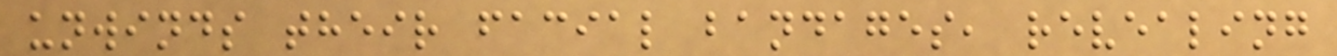unwinds their facial bandages, revealing
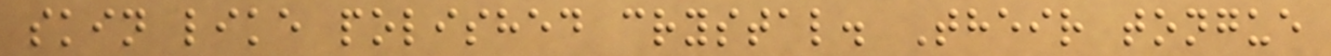skin like polished crystal. Their tongue
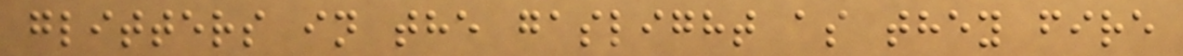glitters in the gaslight as they fire
